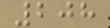208
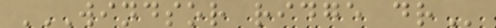WINDSOR RIDGE DR
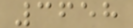3658
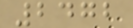2472
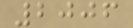2006
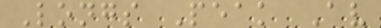Longs Peak Av
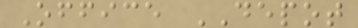Office DEPOT
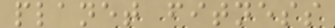planet fitness
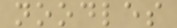noodles
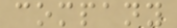company
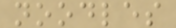noodles
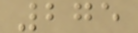275
